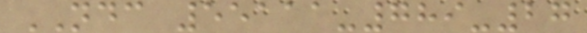NDC 55111-789-27
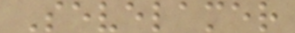Sevelamer
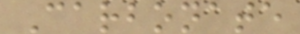Carbonate
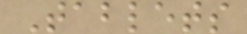Tablets
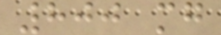800 mg
